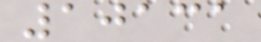10131
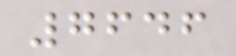7646
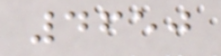4650
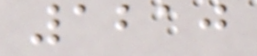1210
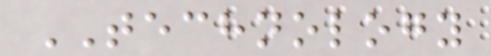TECHNOLOGY
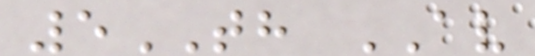5TH AV
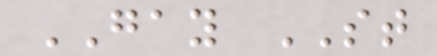GAY ST
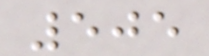505
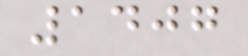1407
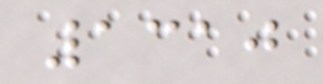1310
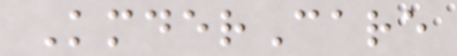KmderCare
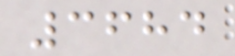3684
